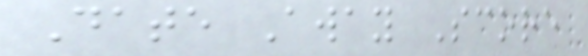Date Away Score
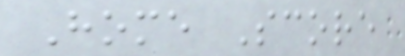Home Score
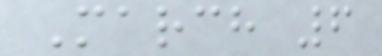March 6
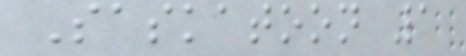Saskatoon 1
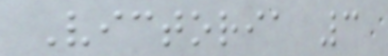Victoria 3
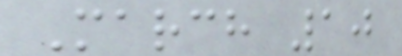March 10
